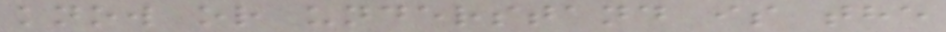know or understand is the
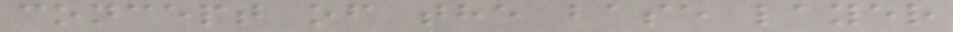concept of the base layer
